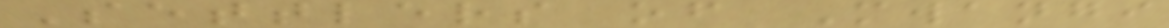Settlers of Mwangi
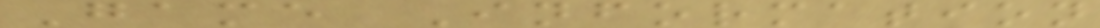Game Information
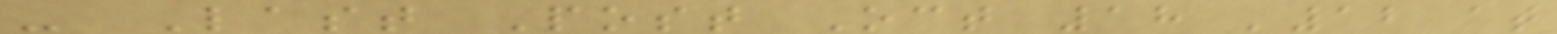- Last Post Oct 18 '12 at
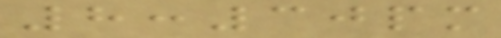8:30pm
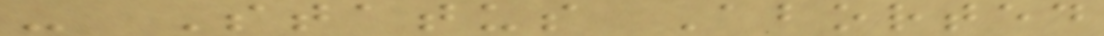- Status Aborted
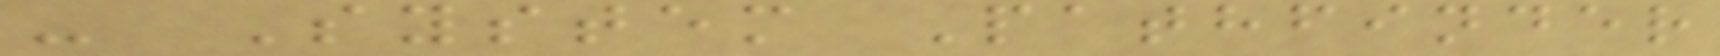- System Pathfinder
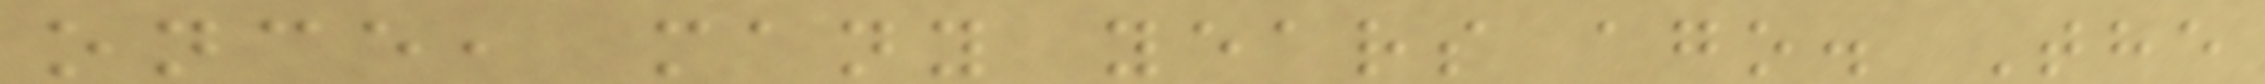once, many years ago. The
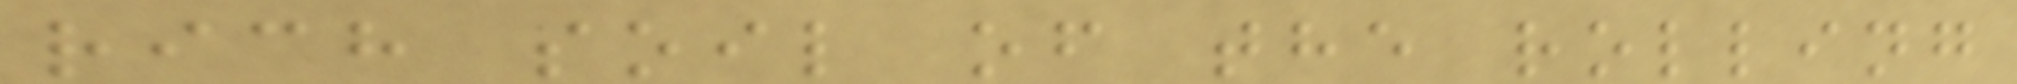rich soil of the rolling
